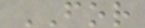FOR
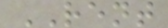RENT
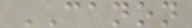CANON
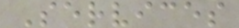Services
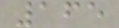165
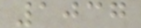1037
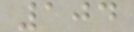104
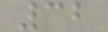32
